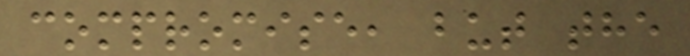compromise, but the
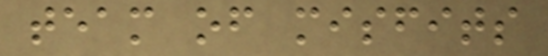team of misfits
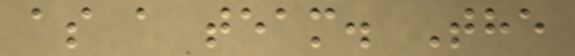as a team. The
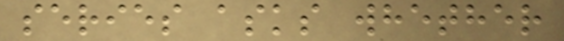series asks whether
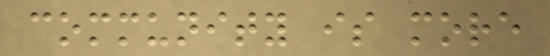community is more
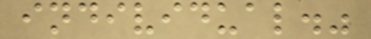individual."
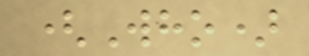(Who)
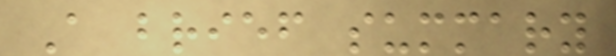A brief summary
